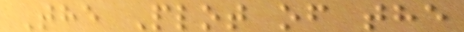The Plot of the
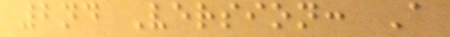2nd Version: A
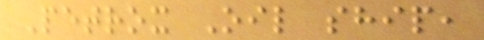Petrox Oil ship,
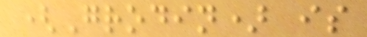(Grodin) is
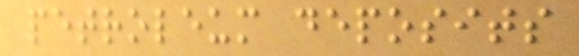petroleum deposits
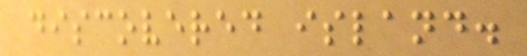discovered island.
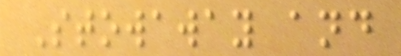Stowaway and
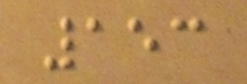153
